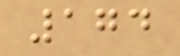174
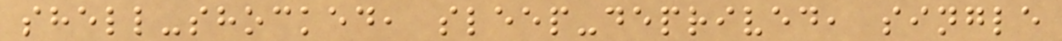shell-shocked, sleep-deprived, single
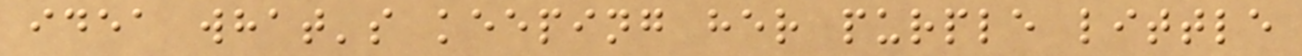idea what's keeping her purple little
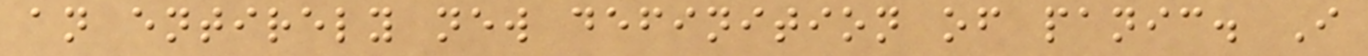an entirely new definition of panic. I
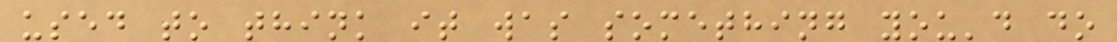used to think it was something you'd do
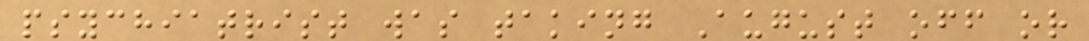psychiatrist was taking August off or
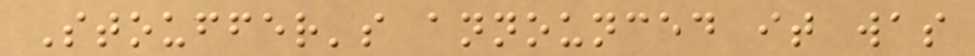Stouffer's announced it was
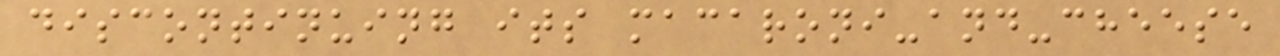discontinuing its macaroni-and-cheese
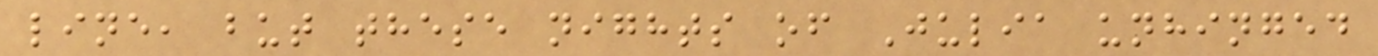line, but these nights of Julia unhinged
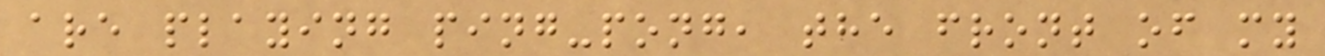are playing ping-pong, the front of my
